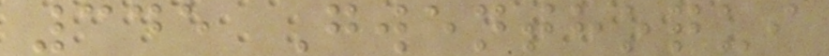345 Gwenthoqui
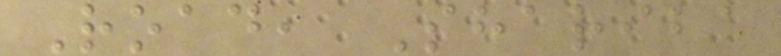Road, Shariba
